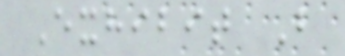Exhibit B
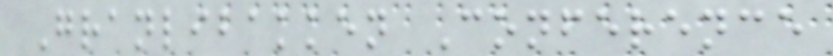Granlibakken Conference
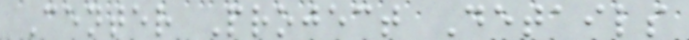Center Project Details
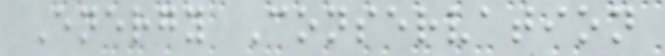Energy Conservation
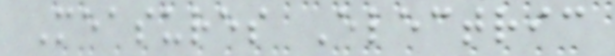Measures Electric
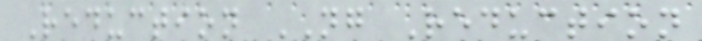Reduction NG Reduction
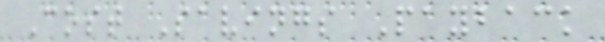Cost Savings Payback
